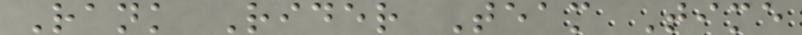Rank Rider Team Time
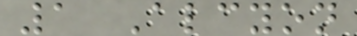1 Alcyon
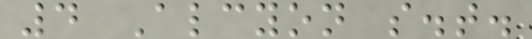4 Alcyon s.t.
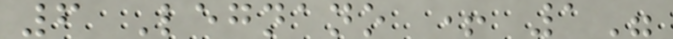6 Legnano + 1"
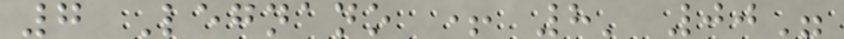7 Legnano + 8' 00"
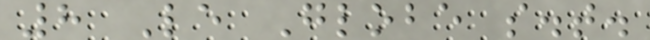8 Le Globe s.t.
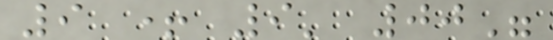9 + 9' 00"
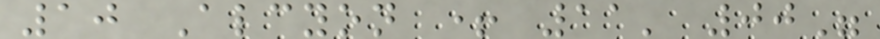10 Alcyon + 11' 00"
